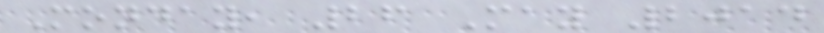Monday, 26 May 2014
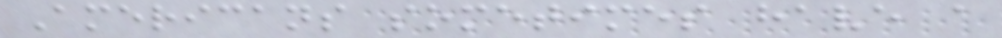Americans sometimes have a
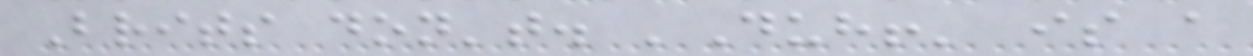Brits don't. 'Duh!' is a
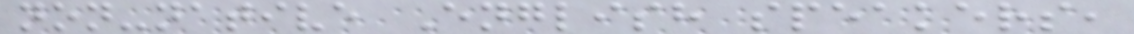non-native English speakers,
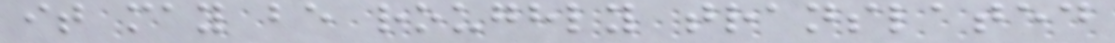it may be roughly translated
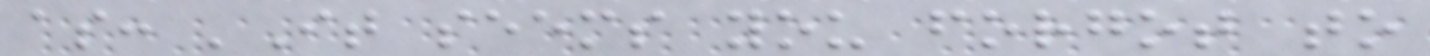as: 'It seems you forgot to
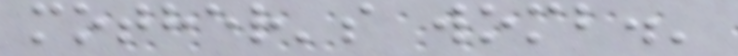mother's womb.'
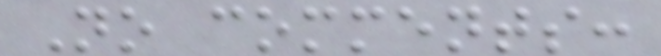No comments:
